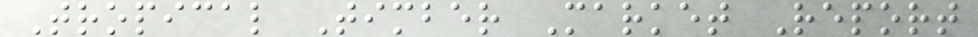Tropical Timber Market Report
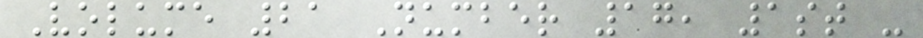Volume 21 Number 17, 1st -
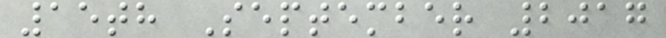15th September 2017
